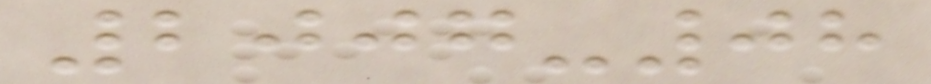2007-08
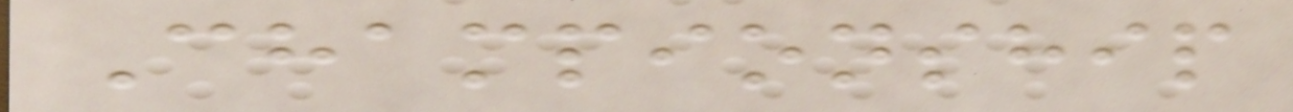Championship
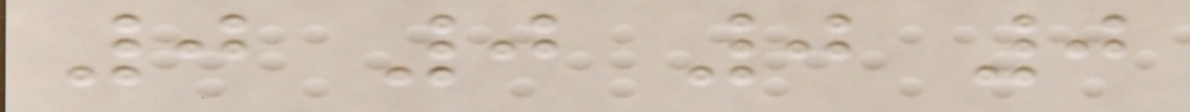0 0 0 0
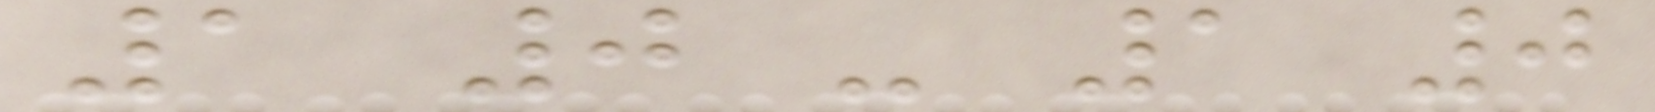1 0 - 1 0
